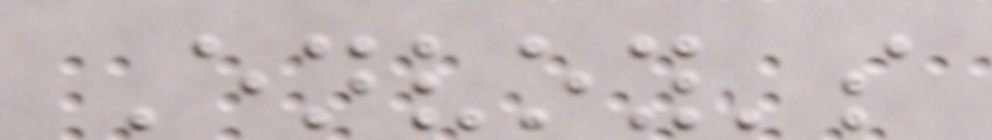Envoy's
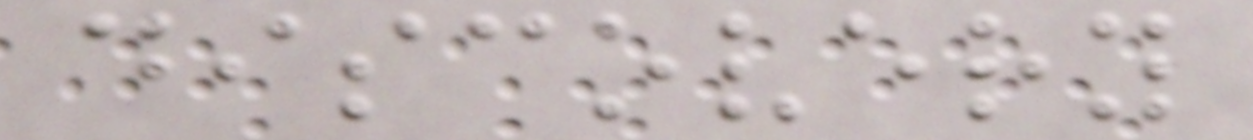discovery
